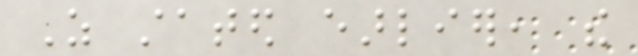As stated earlier, the
